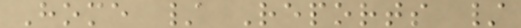Home / Reports /
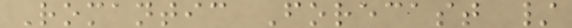Romantic Forecast /
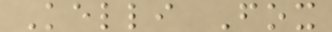Kelli Fox
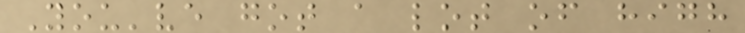You've got a lot of high
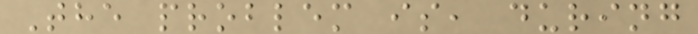The problem is, during
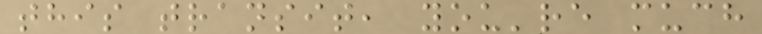this transit, you're much
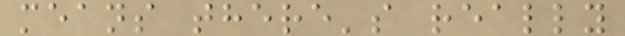means there's really
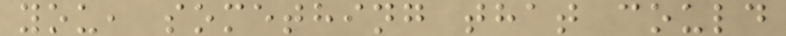you, something that could
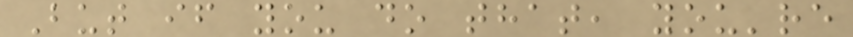But if you do that, you're
